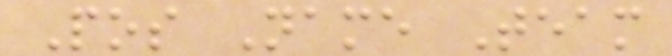Pos Name Team
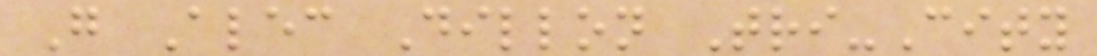G Alec Dillon Tri-City
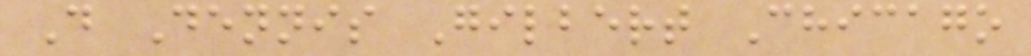D Dennis Gilbert Chicago
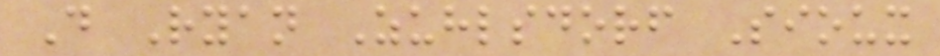D Ryan Zuhlsdorf Sioux
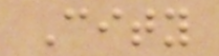City
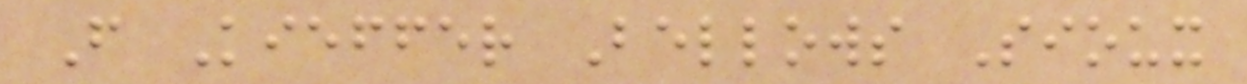F Kieffer Bellows Sioux
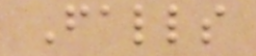Falls
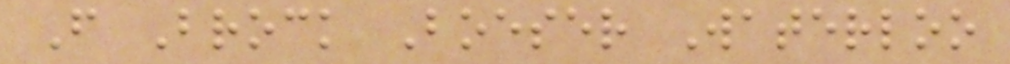F Brock Boeser Waterloo
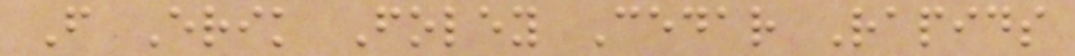F Erik Foley Cedar Rapids
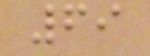69
